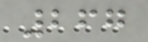267
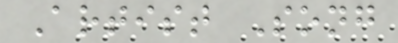Artist Song
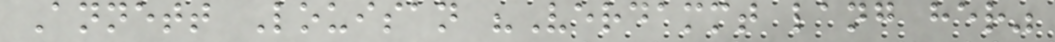Annett Louisan "Verdammt lang her"
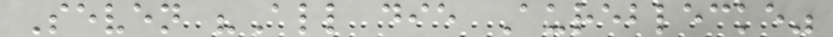Seven "All die Aureblecke"
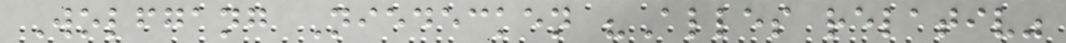Wolfgang Niedecken "Alles relativ"
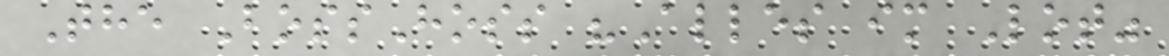The BossHoss "Alles im Lot"
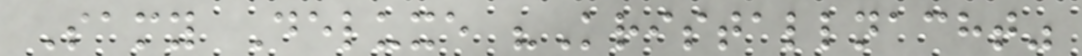Samy Deluxe "Kristallnacht"
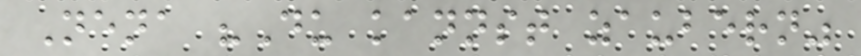Nena "Du kannst zaubern"
